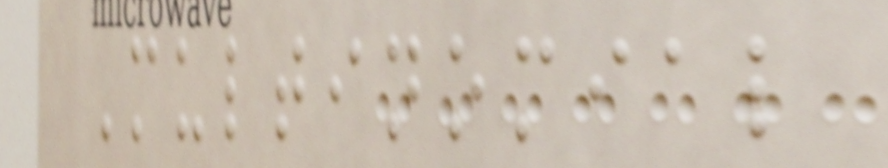Multinomial
